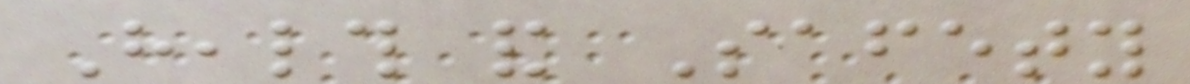Health and Safety
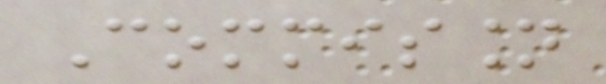Commission
